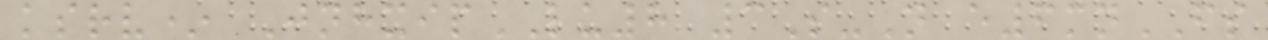ksrv* JnhxipLU8 3S-N e6mnFS
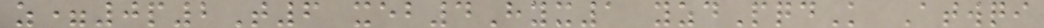z=0p2T6 xeb4Hyx1 yzdPqdK Atwqi
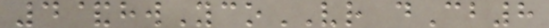4&hwYcoVR dCb8
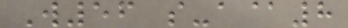W56 s-a@8
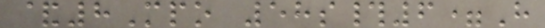&8Mpo 58s#6=H
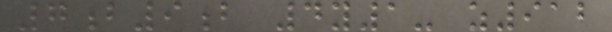7b9b 4y1- z912
